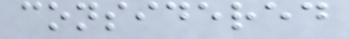considered
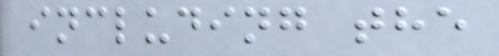including the
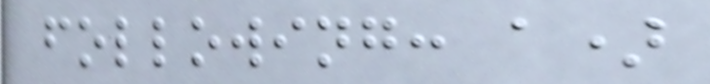following: a)
